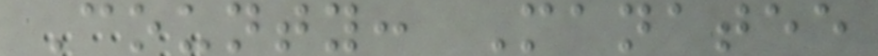County: Manatee
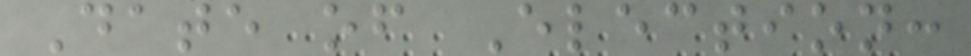Date of Election:
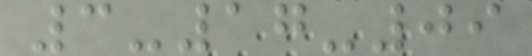3-17-09
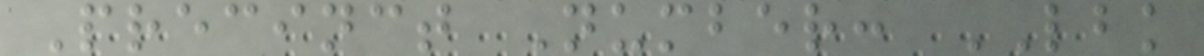Precinct Number: LBK
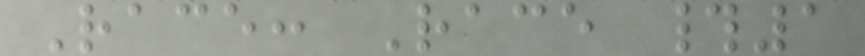Race: Race #1
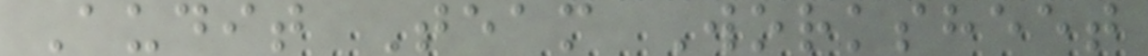Audit Team Worksheet
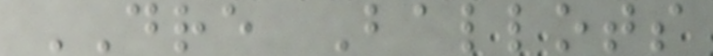DRE Ballots
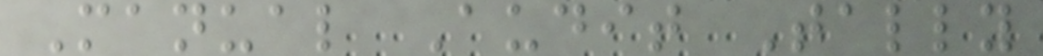Manual Audit Tally
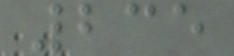235
